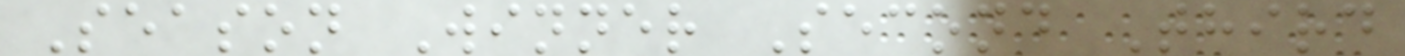Season Winner Second Third
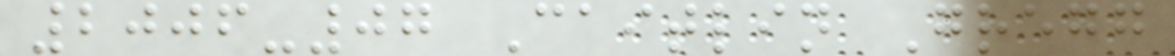2006-07 Caitlin Gregg
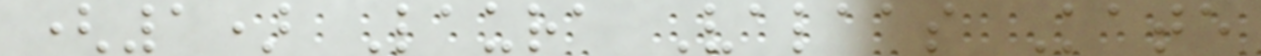(1) Laura Valaas Kate
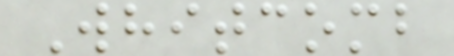Whitcomb
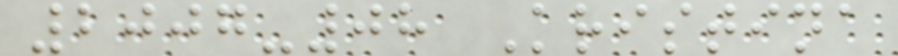2007-08 Kristina
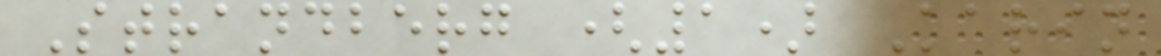Strandberg (1) Karin
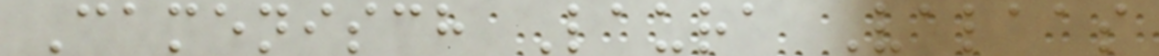Camenisch Laura Valaas
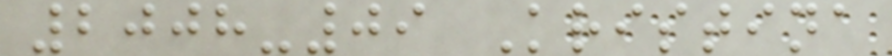2008-09 Kristina
